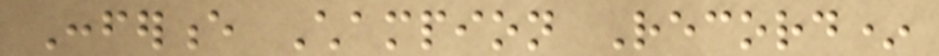Conference Champion Record*
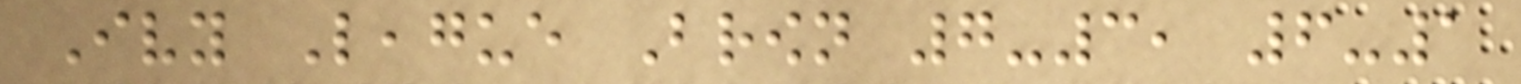Ivy League Brown 7-3, 6-1
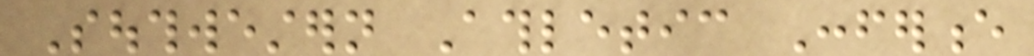Southwestern Athletic Conference
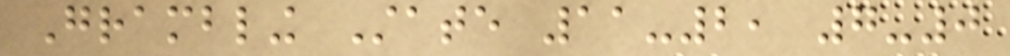Grambling State 11-2, 7-0
